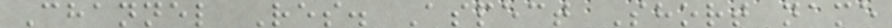Channel Res. Aspect Short name
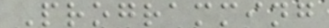Programming
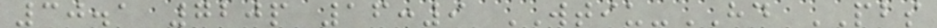30.1 720p 16:9 WTIU-HD PBS
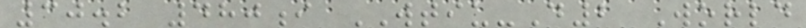30.2 480i WTIU-D2 World
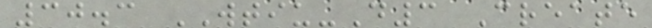30.3 WTIU-D3 Create
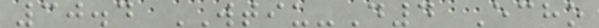30.4 WTIU-D4 Echo
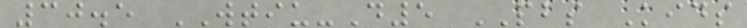30.5 WTIU-D5 PBS Kids
